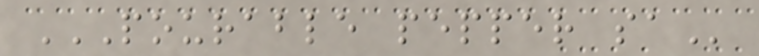POURABLE PEPPER SA
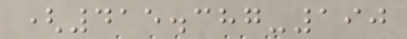(415.387-190
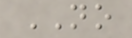NO
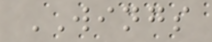WINGS
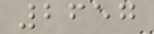2657
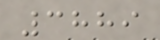3889
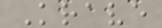Krave
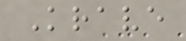Krave
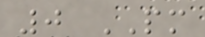0 PM
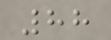88
